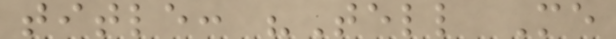title: "Tell Me
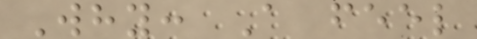Why: A feel
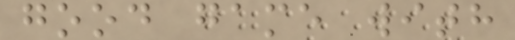good game with
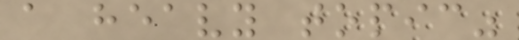a heavy topic"
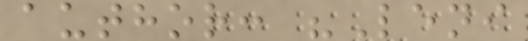author: "Leni
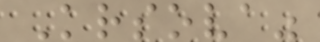Krsova"
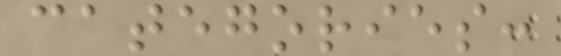categories:
